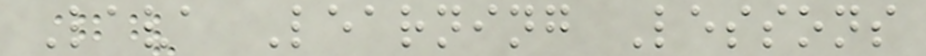Lava Learning Lessons
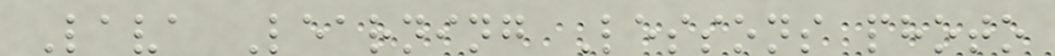Lava Learning Lessons photo
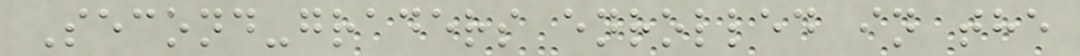Second-graders enrolled in the
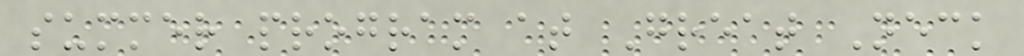summer program at Great Neck
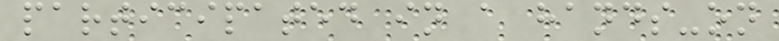participated in a hands-on
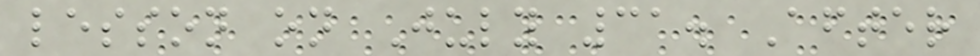lesson on July 31. After
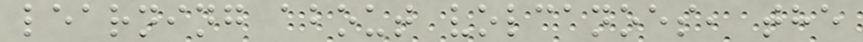learning about volcanoes, the
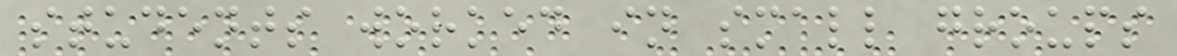students worked in small groups
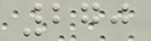270
